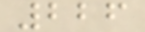226
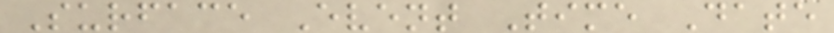Surface Event Time Date
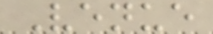Venue
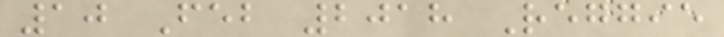10 Feb 2018 Reggie
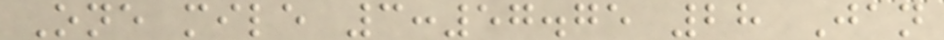One mile 3:57.75 28 Jan
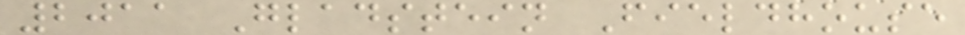2011 Gladstein Fieldhouse
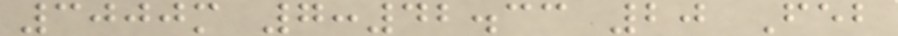3000m 7:42.33 20 Feb
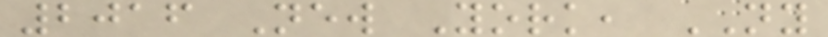2016 New York, NY
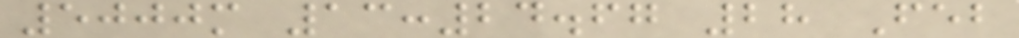5000m 13:24.67 28 Feb
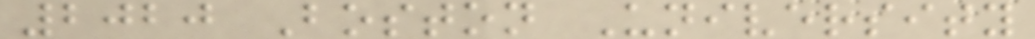2020 Boston University
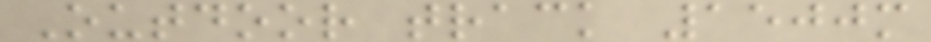Outdoor track 1500m
